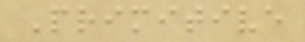Primitive
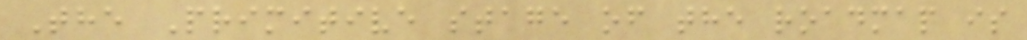The Primitive stage of the roadmap is
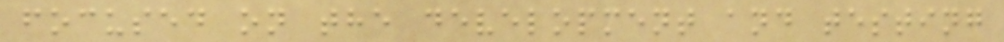focused on the development and testing
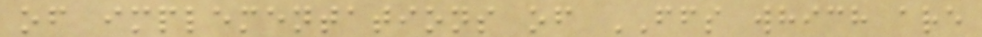of implementations of FFS which are
